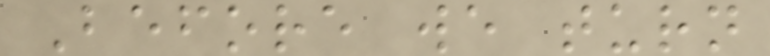Before we turn
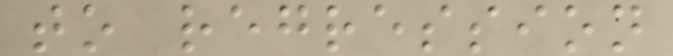to regression
